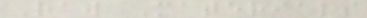Raw Materials
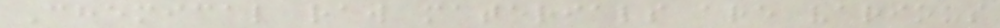Chemical raw materials are various
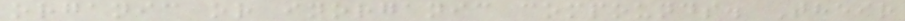organic or inorganic compounds. Their
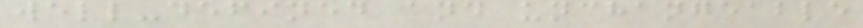well-defined and unchangeable
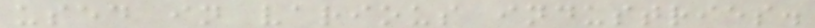used in various industries.
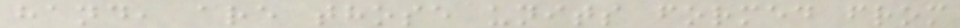hand, are those units formed from
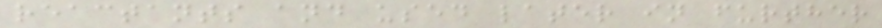reactants and used later in further
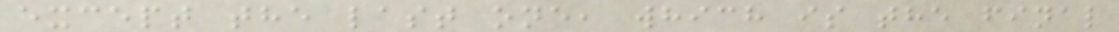except the last one, which is the final
